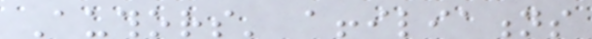Authors' affiliations
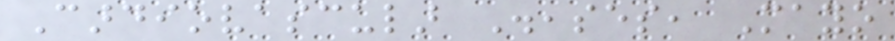Cardiovascular Diseases, Mayo
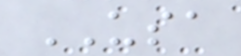USA
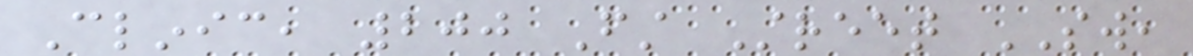Clinic, 200 First Street SW,
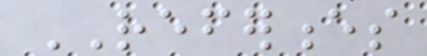REFERENCES
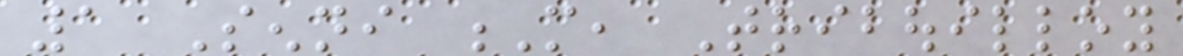1 Senni M, Tribouilloy
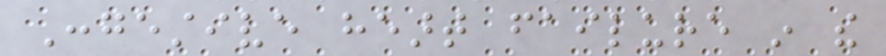Congestive heart failure in the
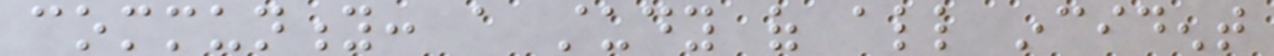community: a study of all incident
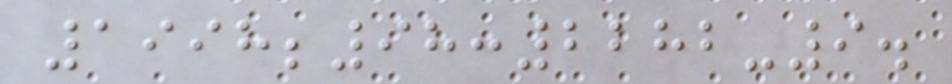1998;98:2282-9.
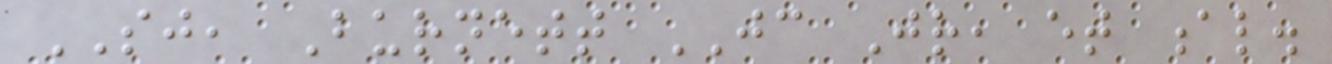SJ, Burnett JC Jr, et al.
